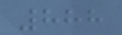888
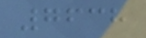7638
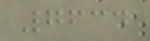7634
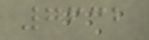7632
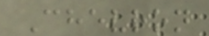Chevron
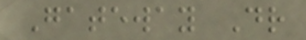Gateway Dr
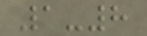1-8
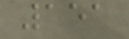151
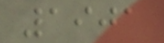1901
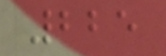225
